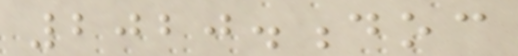2020.doc
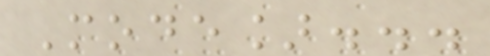Mode]...
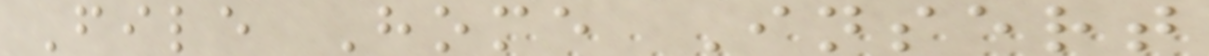File Home Insert
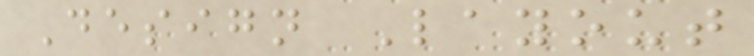Design Layout
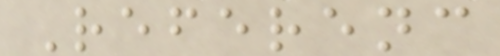Referenc
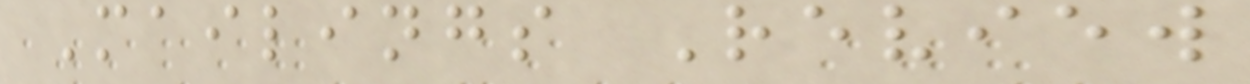Mailings Review
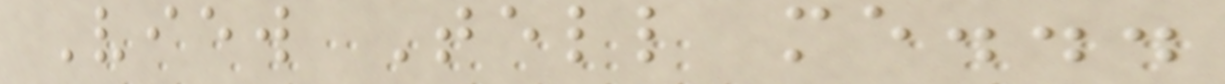View Tell me...
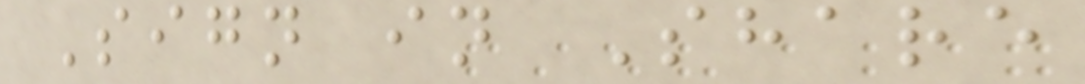Sign in Share
